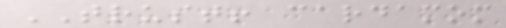TRUST! cardamom
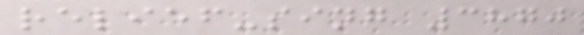relief-sing 3870
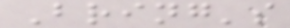Bring's
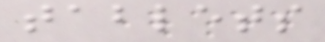tablets
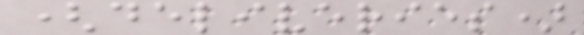(deliveries)
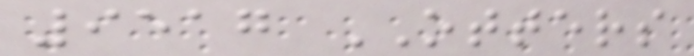9517 OTTERS
